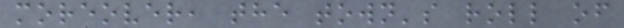moreover, the town's roll of
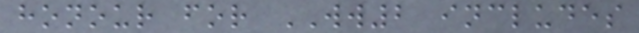honour for WW2 includes
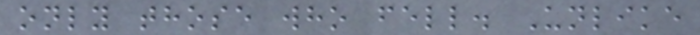only those who fell. Unlike
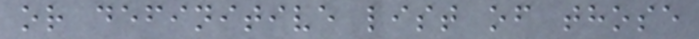or definitive list of those
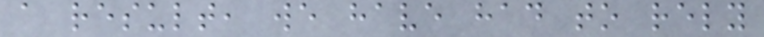a result, we have had to rely
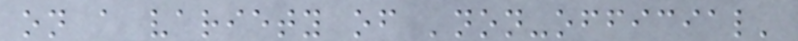on a variety of 'non-official'
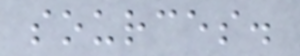sources.
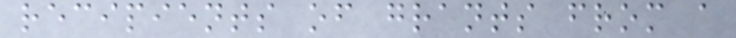recipients of grants from a
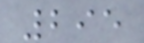295
